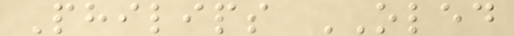Philips OLED
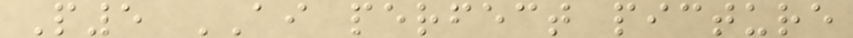P5 AI perfect picture
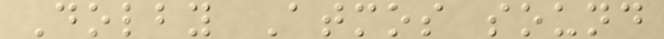Dolby Atmos sound
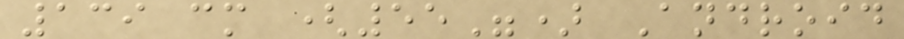139 cm (55") Android
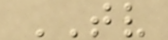TV
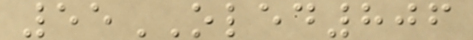55OLED806
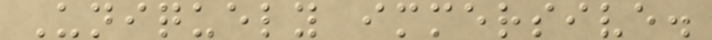Uniquely immersive.
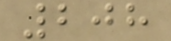208
